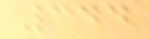344
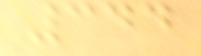344
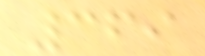369
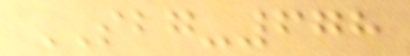SBG-678
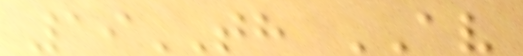19TH AV
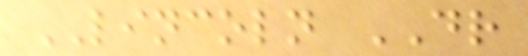LINCOLN DR
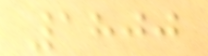1800
